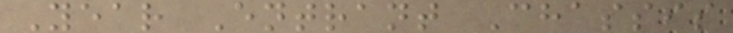Year Entrant Chassis
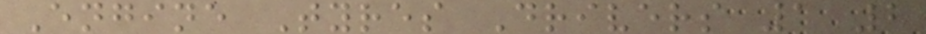Engine Tyres Drivers 1 2
